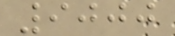9000
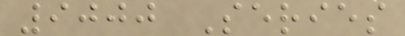9000 Series
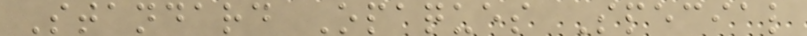Standard Opaques Special
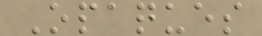Opaques
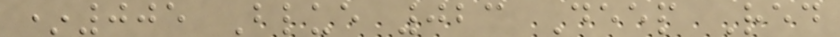*005 Blue 023 Deep Red
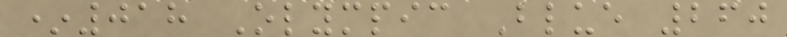*018 Olympic Blue 260
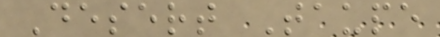Desert Taupe
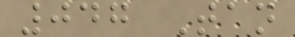047 Tan
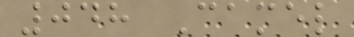048 Camel
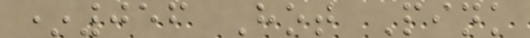*056 Hot Pink
